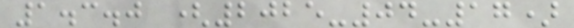1.3.0 (2025-04-17)
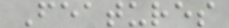Features
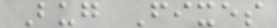Bug Fixes
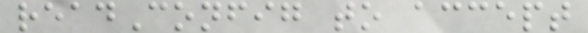readConfig to accept
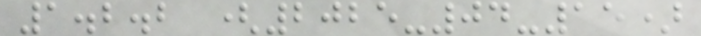1.2.2 (2025-04-15)
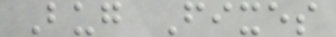Bug Fixes
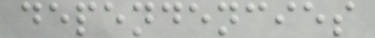dependencies
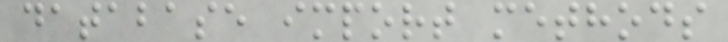database import methods
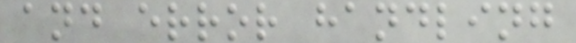and error handling
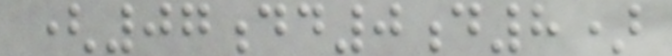(07dd0d8)
